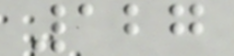127
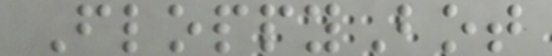FloppyBot
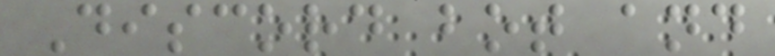Discord bot and
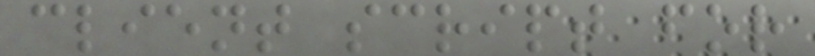client script for
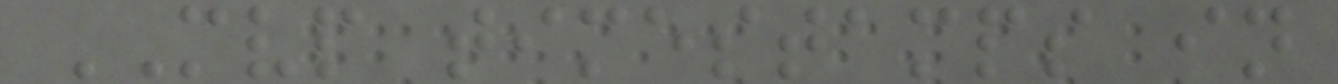MVP timestamps in
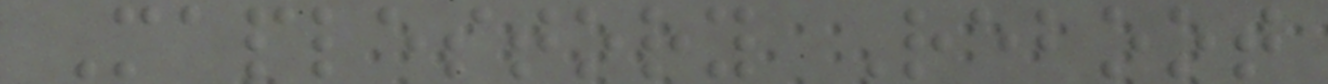Maplestory Reboot
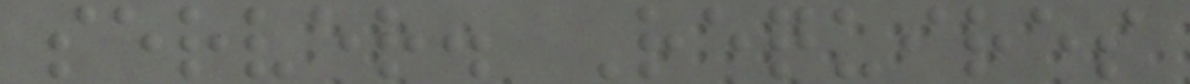server. Requires
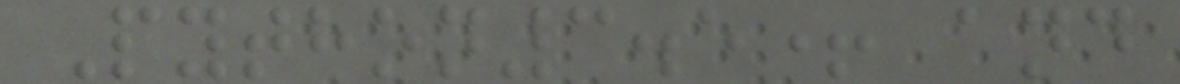Python3.5+ and
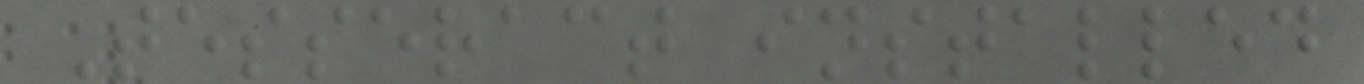Tesseract installed
